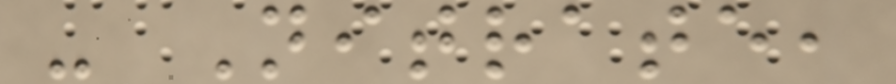- Nitrate,
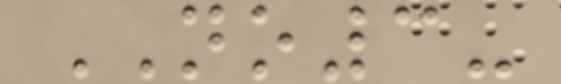NO3-
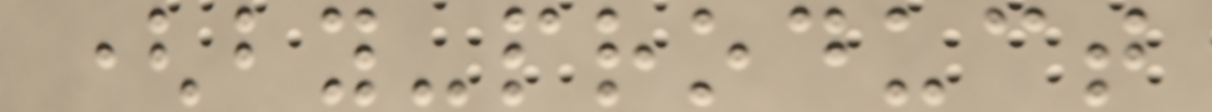(by-product
